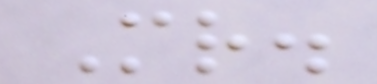Mr.
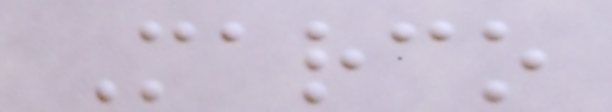Marco
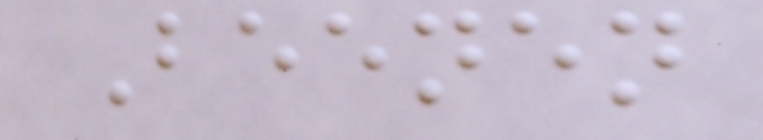Beenen
